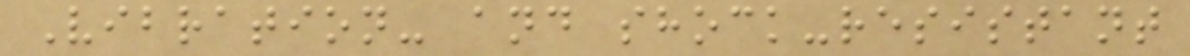Vibration- and shock-resistant
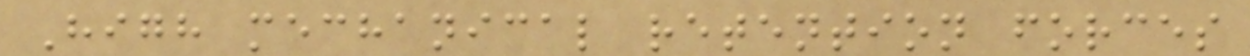High mechanical retention forces
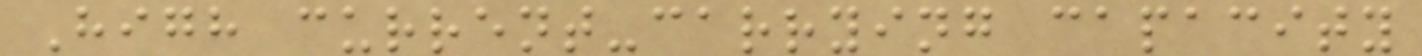High current-carrying capacity
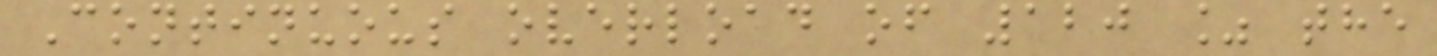Continuous overload of 120 % the
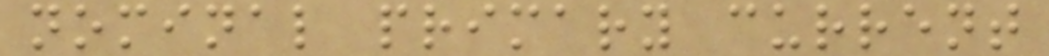nominal primary current
